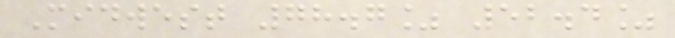Midwest 78.7% 52.4%
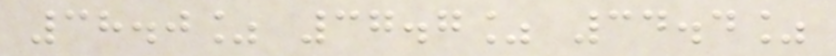38.0% 37.7% 34.4%
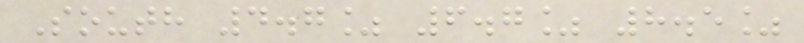South 4.7% 6.7% 8.5%
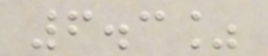6.3%
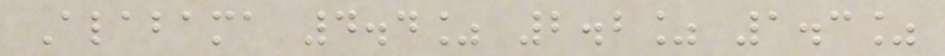Alabama 4.4% 2.2% 1.3%
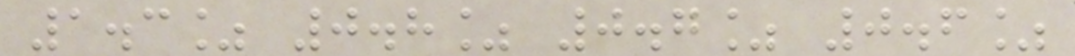1.3% 0.8% 0.7% 0.6%
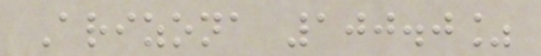Arizona 100.0%
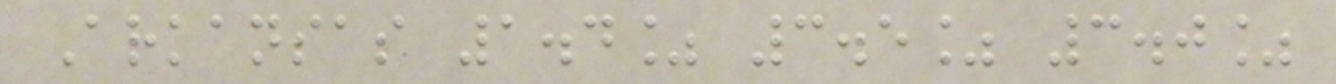Arkansas 1.4% 3.5% 3.0%
